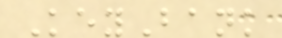KeyBank
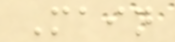Main
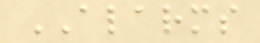ALARMS
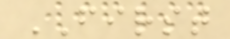FIRST
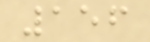156
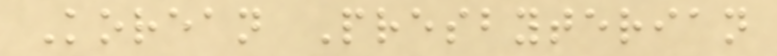Korean Presbyterian
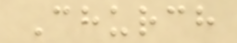Church
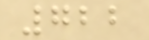722
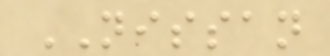NISSAN
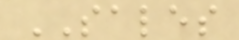SALES
